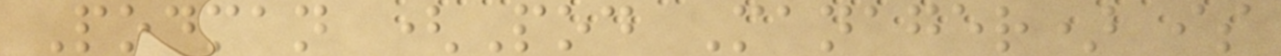Podman (Pod Manager) is
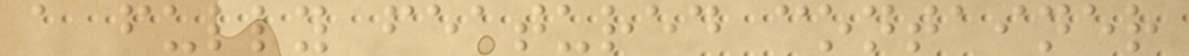a fully featured container
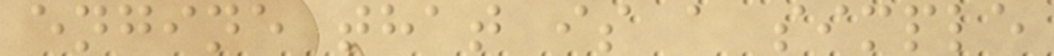engine that is a simple
